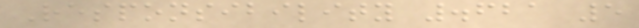Responsibility .621 5
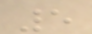5
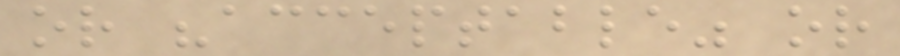or "acceptable" or
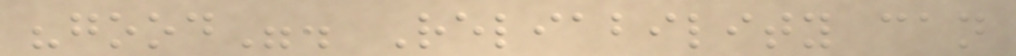"good". Reliability can
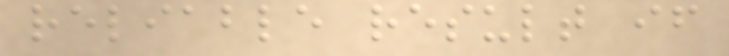reliable result if
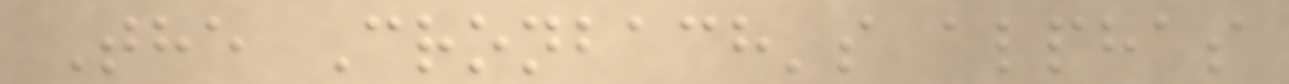The Cronbach's alphas
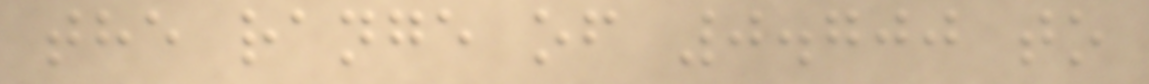the range of 0.700 to
